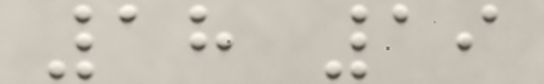18 19
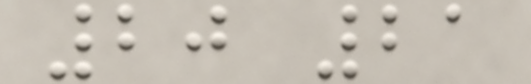20 21
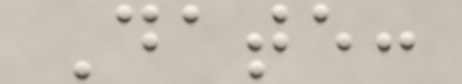Date:
